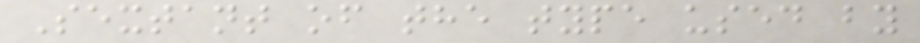Sextant of the type used by
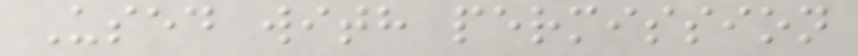Used with permission
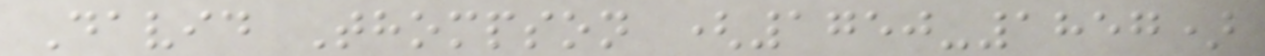David Thompson (1750-1857)
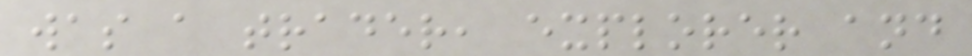was a trader, explorer and
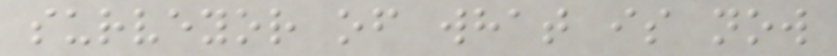surveyor of what is now
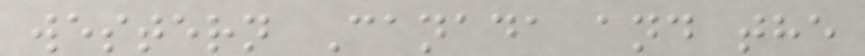western Canada and the
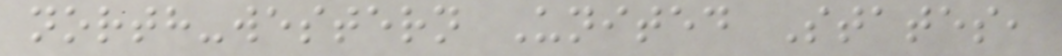north-western United States,
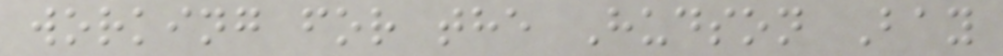working for the Hudson Bay
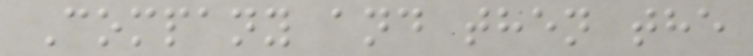Company and then the
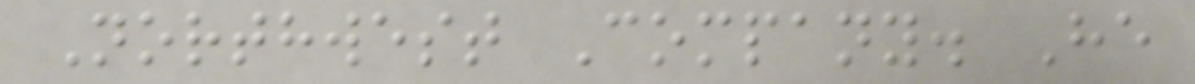Northwest Company. He
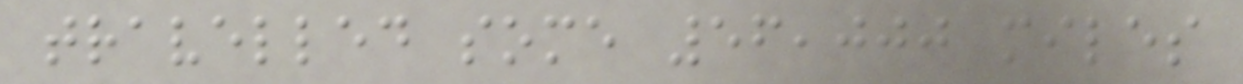travelled some 56,000 miles
